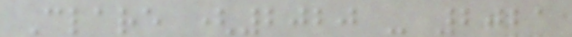Clare (2020 - 2021
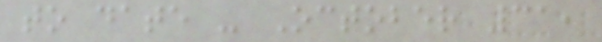to date - October 31,
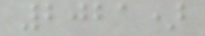2021)
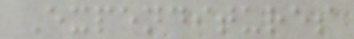Expenditures
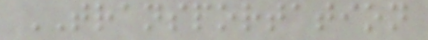TRANSPORTATION
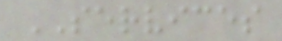SERVICES
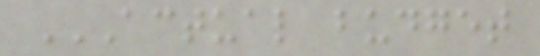ACTUAL BUDGET
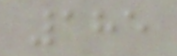185
